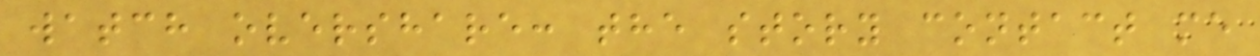watch overshare: the story contact me
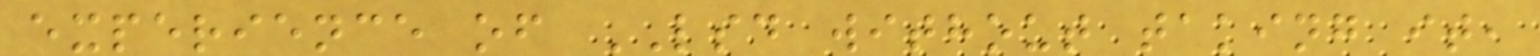experience of LSD without taking it,
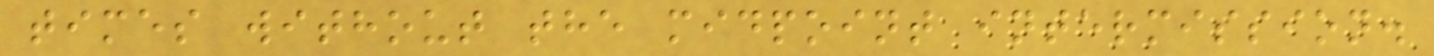times without the midpoint intermission.
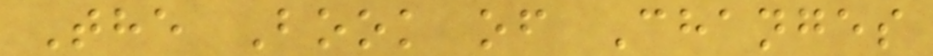The Book of Changes
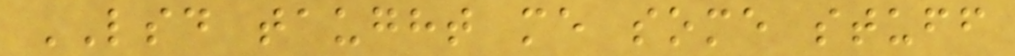LSD taught me some stuff
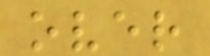over
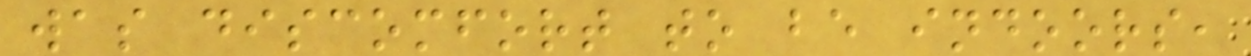was discomfort to be indoors,
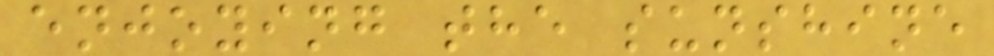enjoying the sunshine
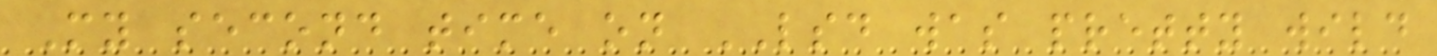My second time on LSD was pretty wild
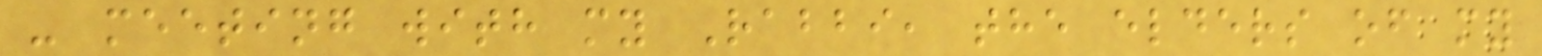- meeting with my Rabbi, the elders of my
